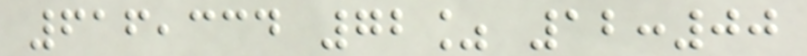616,334 72% 12:00
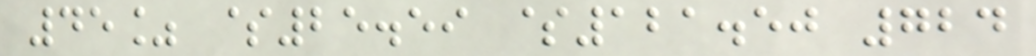45% $25.59 $121.50 724
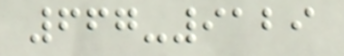667-9129
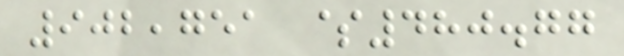902,751 $480.77
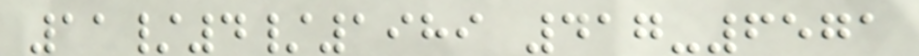11/4/1989 417-6571
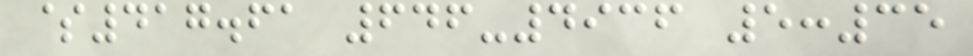$417.61 646-4936 5:35
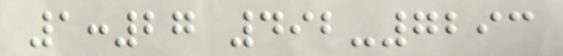1:27 492-7293
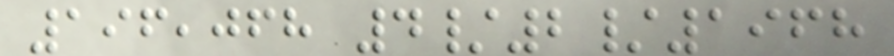196,068 4/2/1968
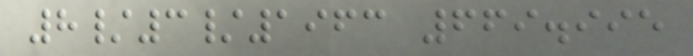8/3/1963 669.995
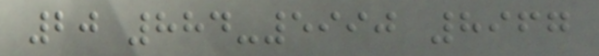20 884-5990 8967
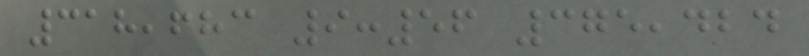318,683 9:56 375,424
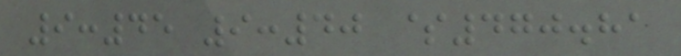9:45 9:40 $470.81
